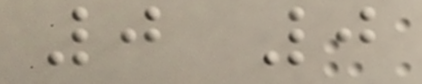0 0
